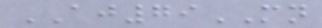AJ79MN
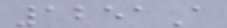1251A
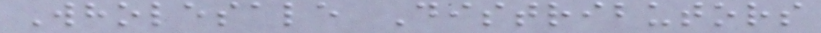Wholesale Distributors
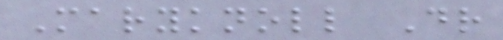Maryknoll Dr
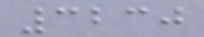3230
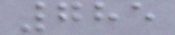785
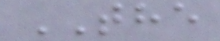THE
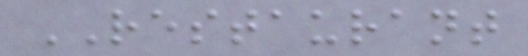RESTAURANT
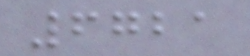6721
